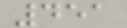451
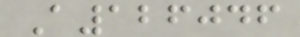A126046
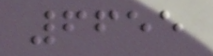6655
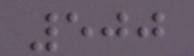500
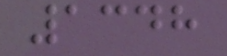1348
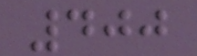400
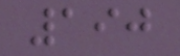190
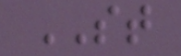ST
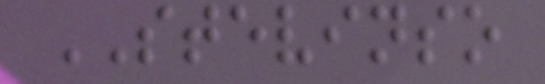STEVINSO
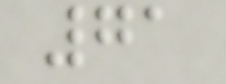71
